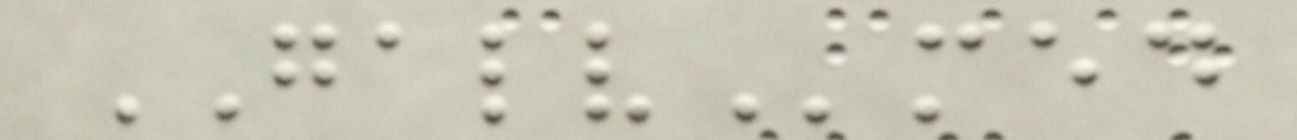GALVmed
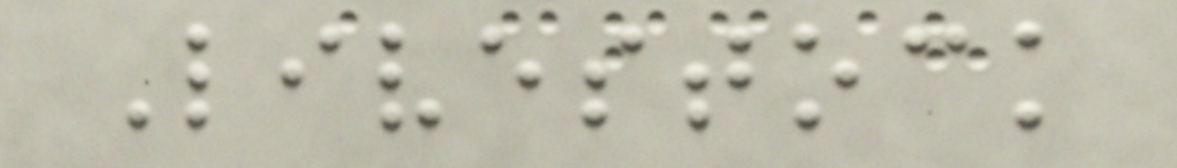Livestock
